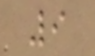9
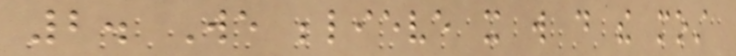2. We believe it will do the most
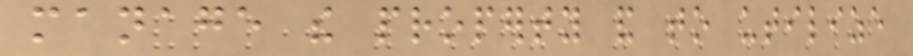manage the property and to utilize
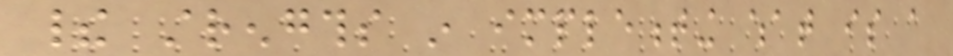their strengths in implementing what is a
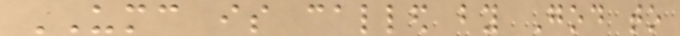UMC is called by God to
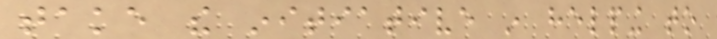take the initiative in helping to
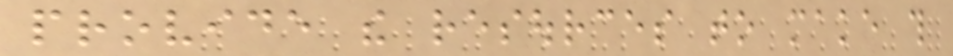provide the resources to make this
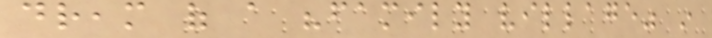dream of a "family village" in
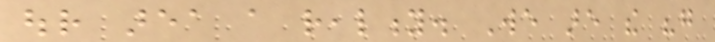our area a reality. We are the "go
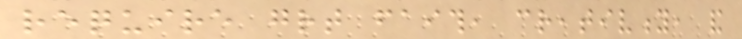require great faith, creativity, and
